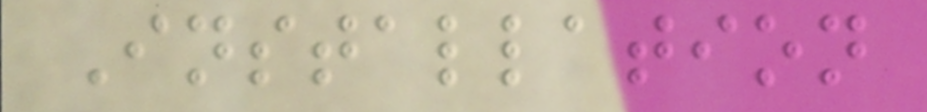Installation
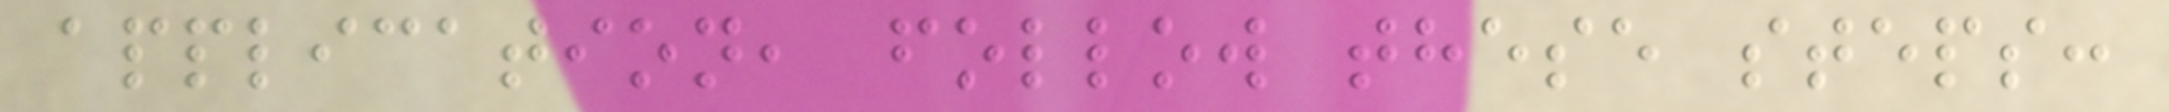application, follow these steps:
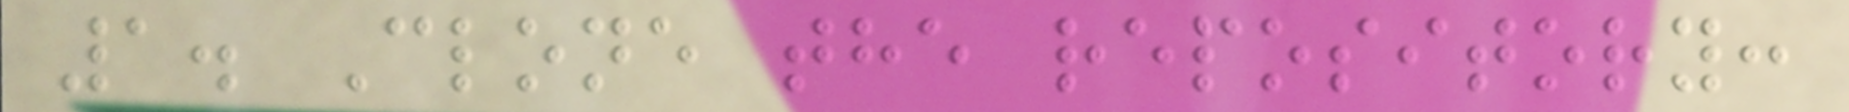1. Clone the repository:
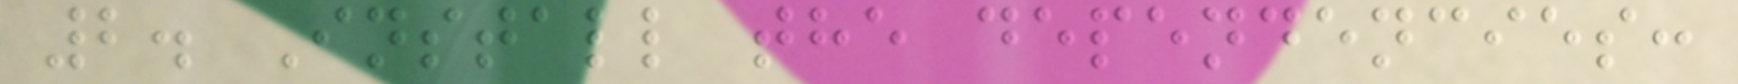2. Install the dependencies:
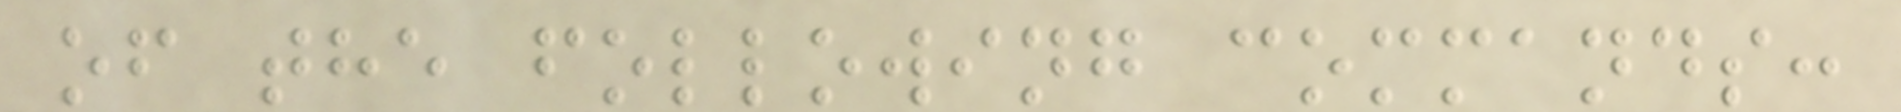of the following commands:
